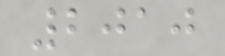2010
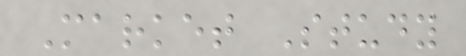Market Study
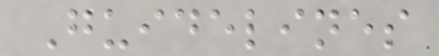Guidelines
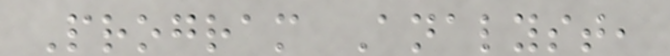Program Analyst,
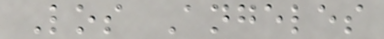Los Angeles
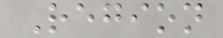Region
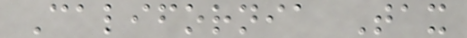California Tax
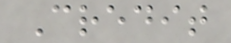Credit
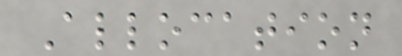Allocation
